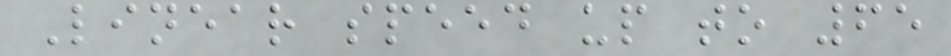Linear speed up to 65
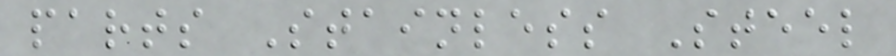parts Stainless Steel
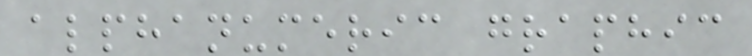alphanumeric graphic
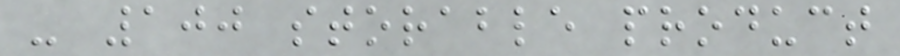- 100 storable product
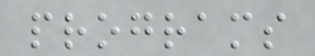programs
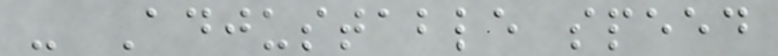- Adjustable speed
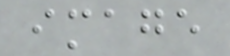image
